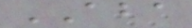ABA
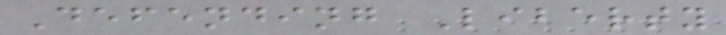Defending Liberty
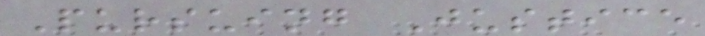Pursuing Justice
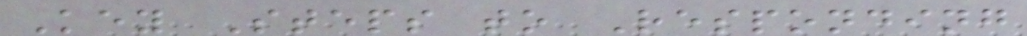Key Steps to Responding
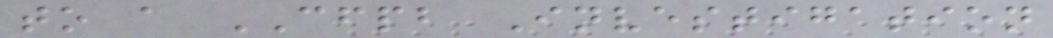to a CFPB Investigation
